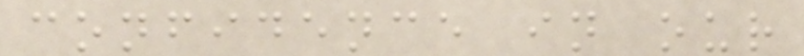confidence in our
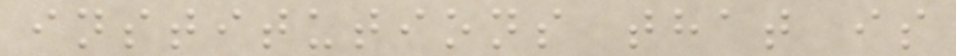institutions that is
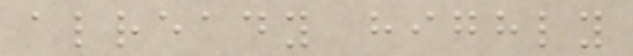already highly
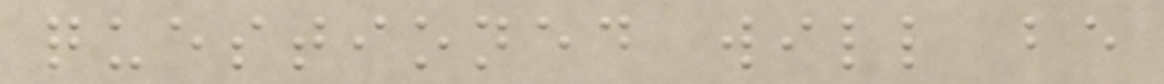questioned will be
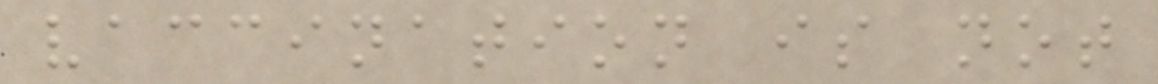vaccination is not
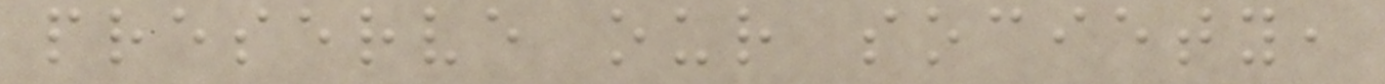preserve our society,
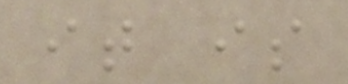it is
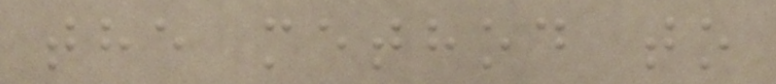the method to
